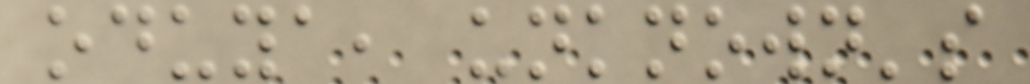oduya, unknown's
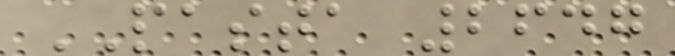PASTA 2647
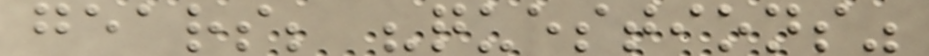gears; "questions"
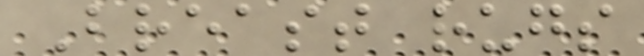Breast rugs
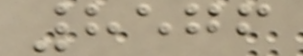8576
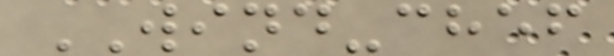WIND-chef
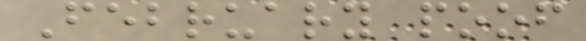February poof
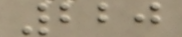220
